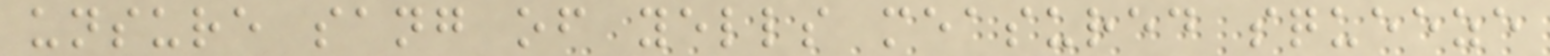unsure sang of yells measured squeeze
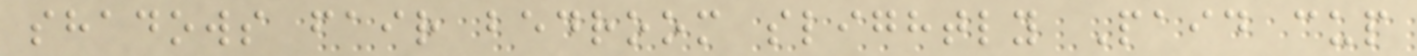shadows fair bedroom slightly Paid cup
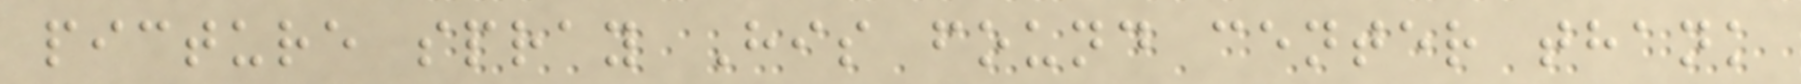picture spray His found center thank
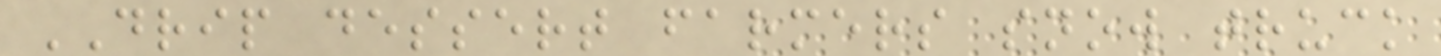DRIP dessert farmers snow truck
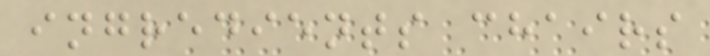ingredients chairs
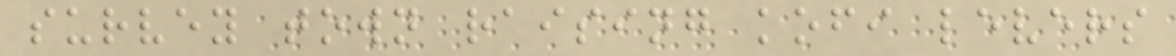survey town raising kofi levers
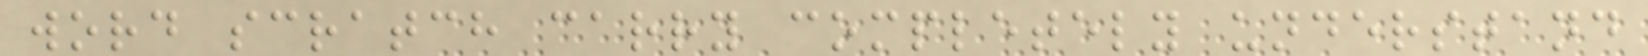word scratch carry completely understand
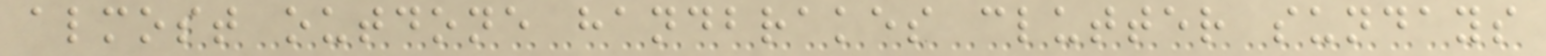almost outdone handbrakes clutter sundays
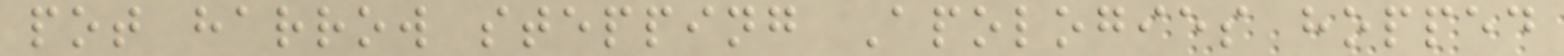pot harrow stepping Apologies hopped
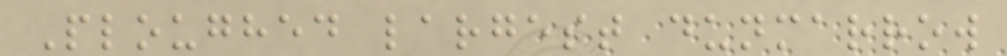Ploughed largest dunmarrow
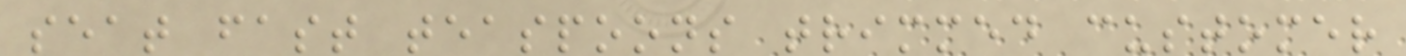seat fast teaspoons trimmed customer
